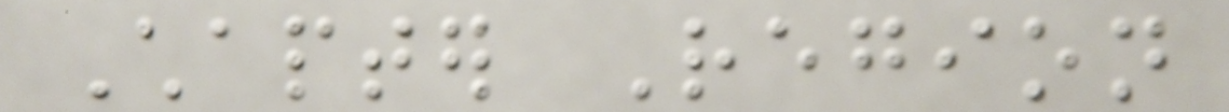Chapter Region
